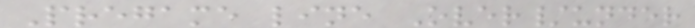Pregame line Over/under
